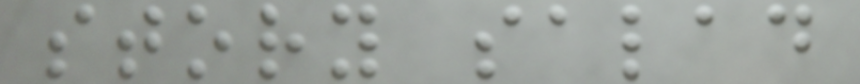story salad
